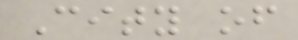City of
